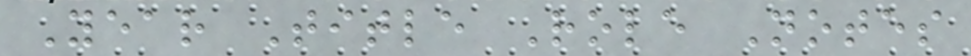Year Title Role Notes
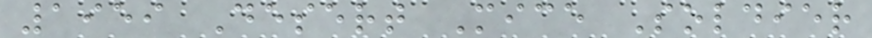1959 Desert Mice Soldier
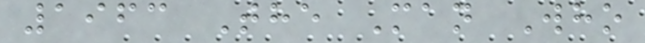1963 The Man Who
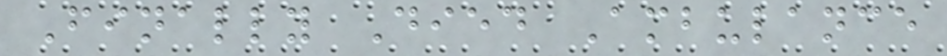Finally Died Ambulance
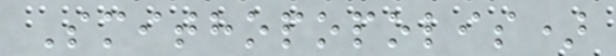Smithopopolis)
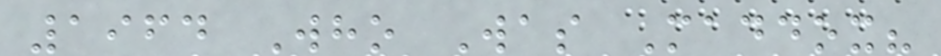1964 Who Was Maddox?
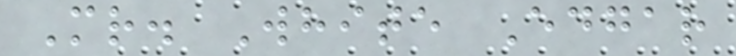Mr. White Edgar
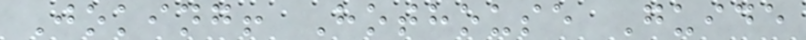Joking! Hothouse Guide
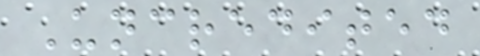Uncredited
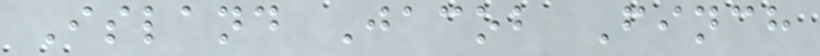Island Jacob Finch
